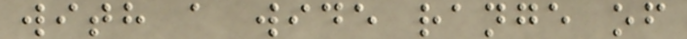with a wide range of
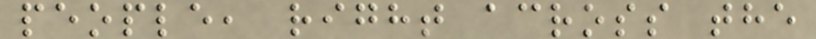people, right across the
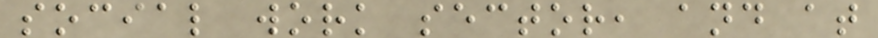social work sector, and at
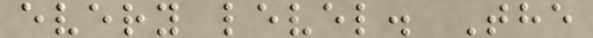every level. The
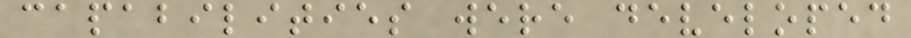capabilities were developed
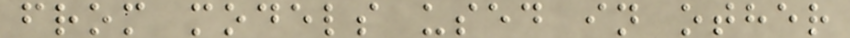from models used in other
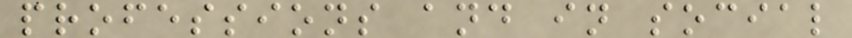professions and in social
